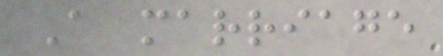A marriage
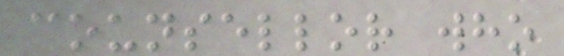counsellor who
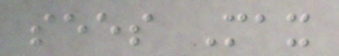sees Max
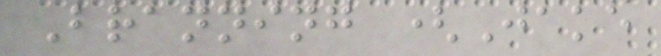Branning (Jake
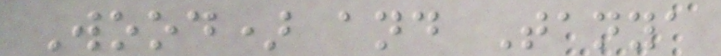Wood) and Tanya
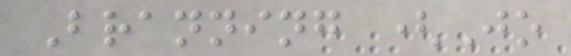Branning (Jo
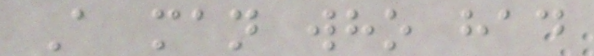A man who had
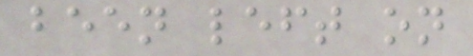been left on
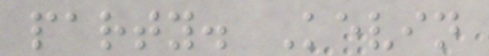party. Kevin
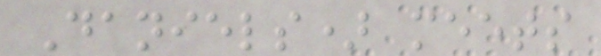Daniels) meets
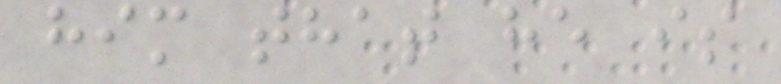him that he is
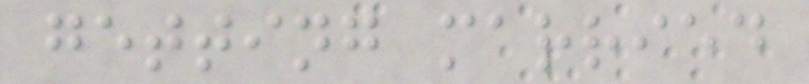getting married
